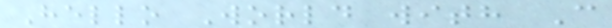Hello World with C
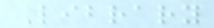Library
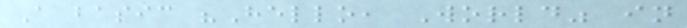A basic "Hello, World" in
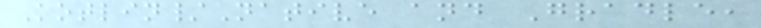Kotlin/Native and Gradle,
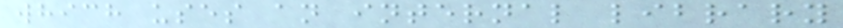which uses an internal library
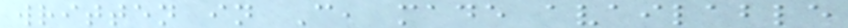written in C, made available
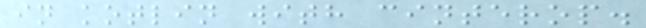in kotlin with cinterop.
